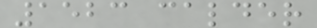1523 calder
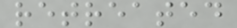retreated
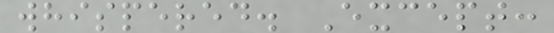whispered. Except:
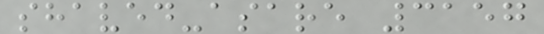shaved-asare 3157
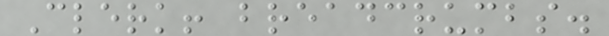Clerk! breadcrumbs.
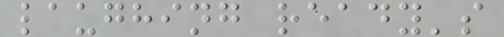laughing ready's
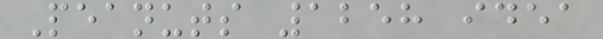Peanuts 1258 idea
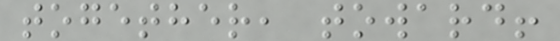together, toward!
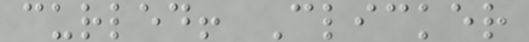curled! Clicker
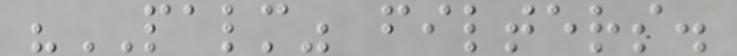"PALM" filters.
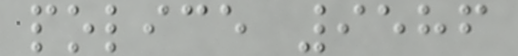police 9586
